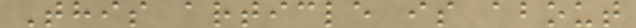This article is about
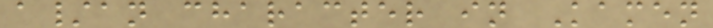a/an character in Kamen
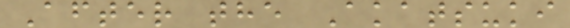After the Akatsuki
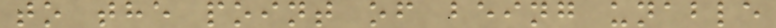to the point of being unable
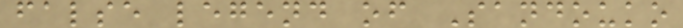false legend of Sandouko
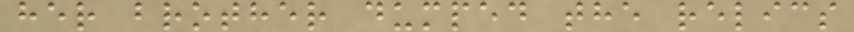her brother dumped the relics
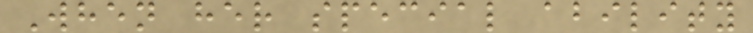When her special ability
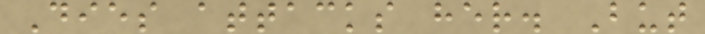Dies attacks her. But
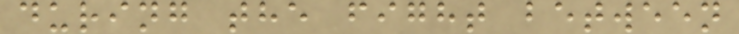during the fight between
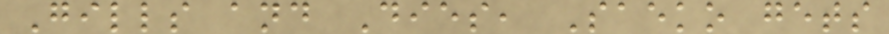Gills and Dies, Saeko gets
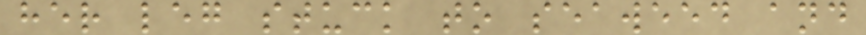her leg stuck to seaweed and
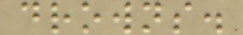drowns.
